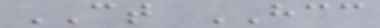CT HCC
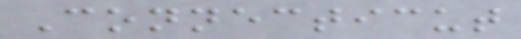Connecticut
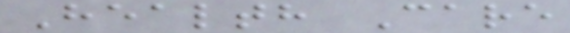Health Care
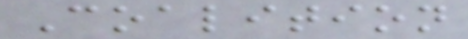Coalition
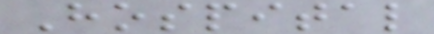Hospital
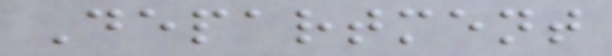Department
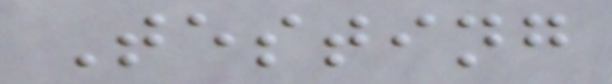Testing
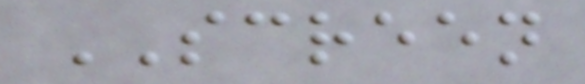SCREEN
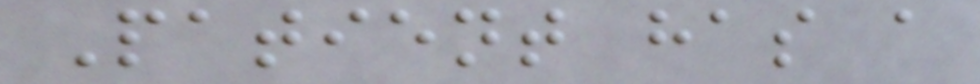Patient has a
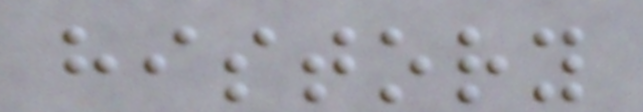history
